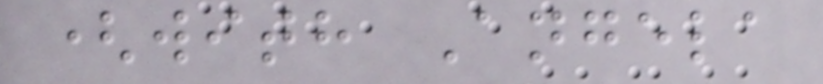(with Angela
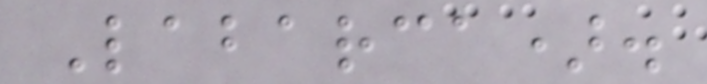Labarca).
